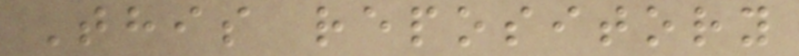This repository
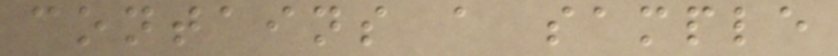contains a sample
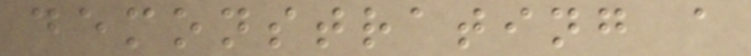demonstrating a
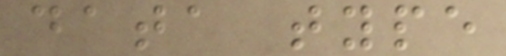data type
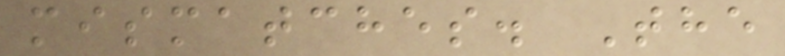mismatches. The
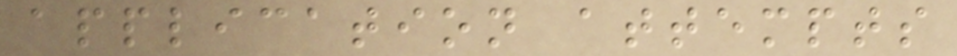application attempts
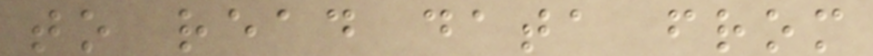to read data from
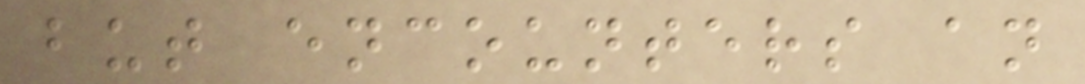but encounters an
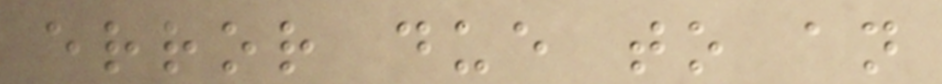error due to an
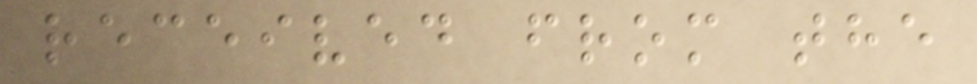received from the
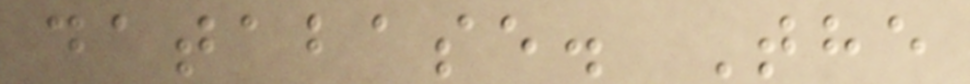database. The
